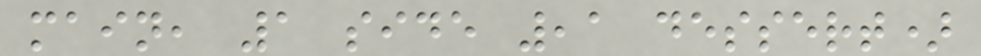main, 1 side ,1 dessert)
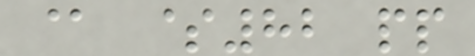@ $82 pp
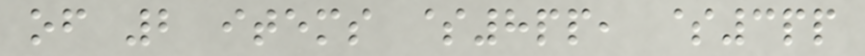of 2 items $8pp, $3pp
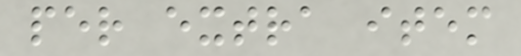per extra item
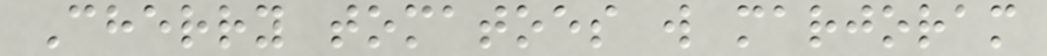Cherry tomatoes w marjoram
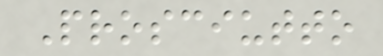Prosciutto
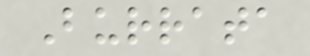Burrata
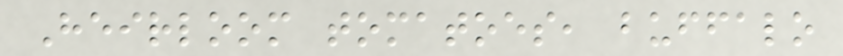Heirloom tomatoes, buffalo
